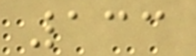133
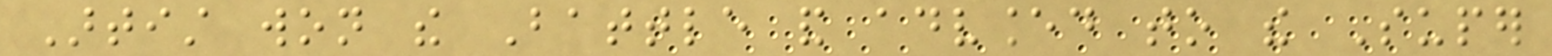Artist won the Battle and advanced to the Super
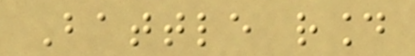Battle round
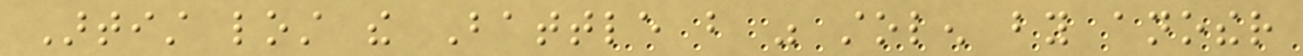Artist lost the Battle but was stolen by another
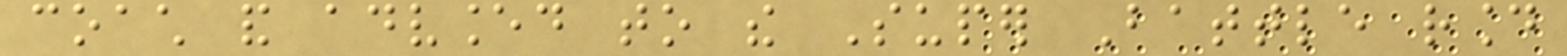coach and advanced to the Super Battle round
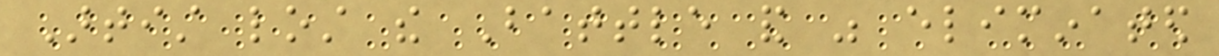Artist lost the Battle and was eliminated
